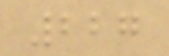227
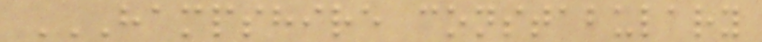HAMPSHIRE CONSTABULARY
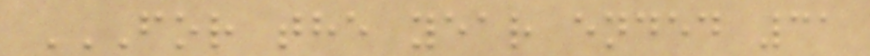FOR THE YEAR ENDED 31
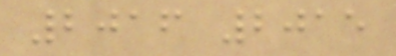2016 2015
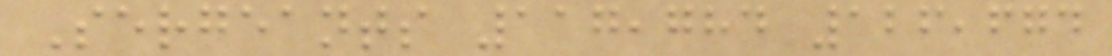Sergeants 117,784 126,674
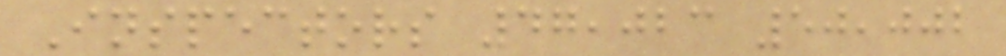Inspectors 47,023 50,002
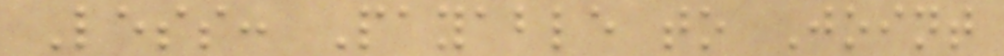Less: Payable to Joint
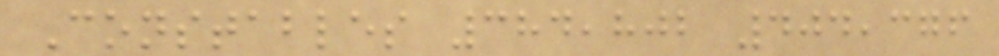Constables 384,802 404,376
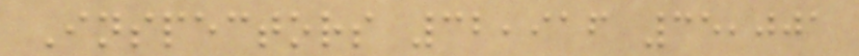Inspectors 32,916 35,001
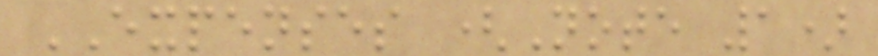EXPENSES (Note 1)
